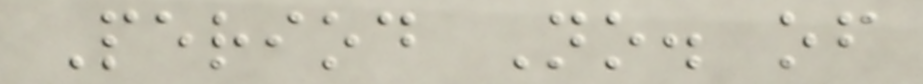Period No. of
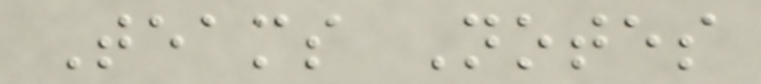Teams Notes
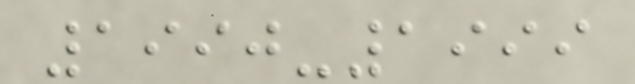1990-1999
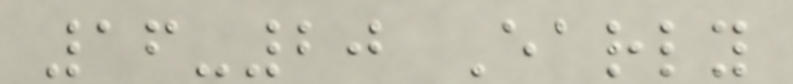16-20 Early
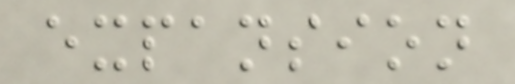expansion
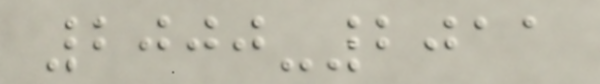2000-2011
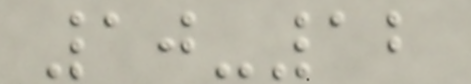10-12
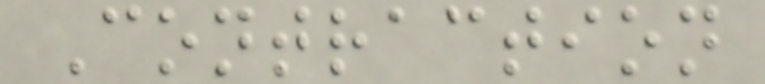Contraction
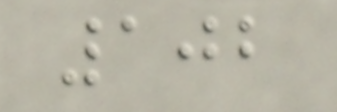102
